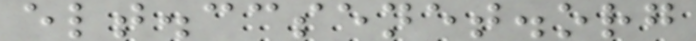elt.ccsenet.org
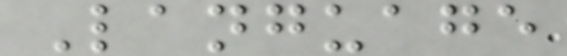Language
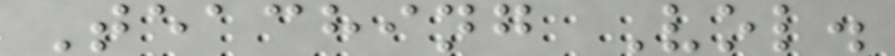Teaching Vol.
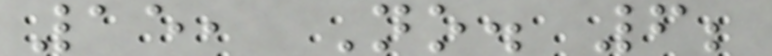15, No. 6;
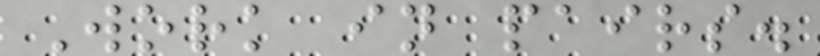Work in pairs.
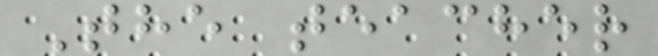The teacher
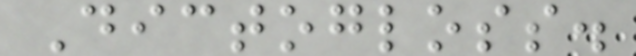Dictogloss.
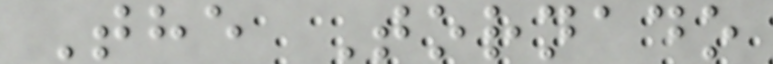The Tornado
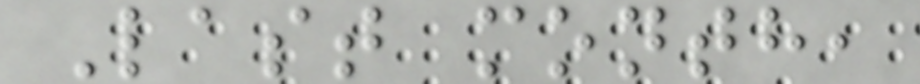Last month,
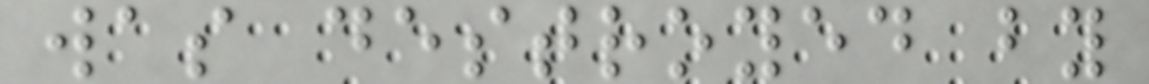was destroyed by
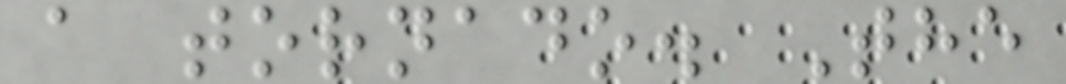a tornado. The
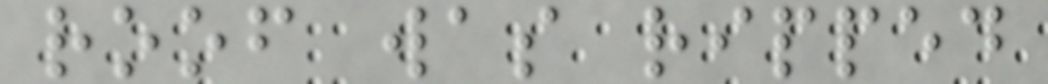roof was ripped
